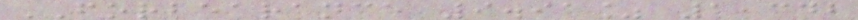FORBEARANCE 9.91% 1,342
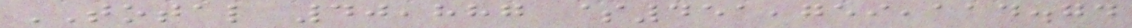TOTAL 40,887 $451,759,114.74
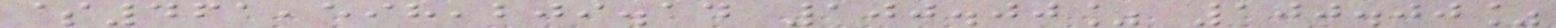$461,598,209.14 100.00% 100.00%
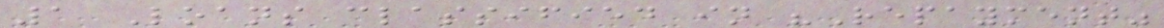1 Loans classified in "Repayment"
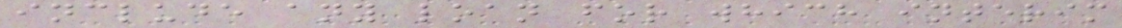include any loan for which interim
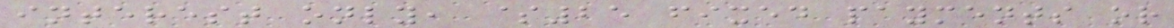interest only, $25 fixed payments or
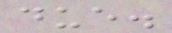due.
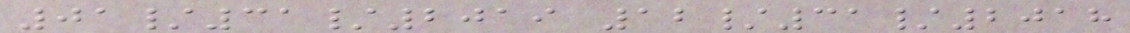01/31/2019 12/31/2018
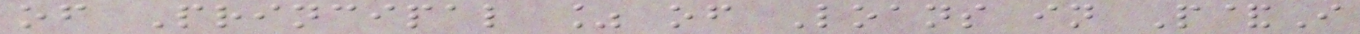of Principal % of Loans in P&I
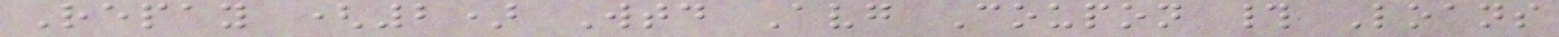Repay (2) Wtd Avg Coupon # Loans
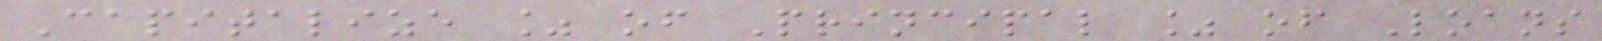Capitalize % of Principal % of Loans
